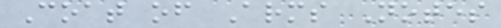Coat of Arms Notes
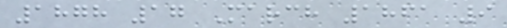1878 17 March 1861 9
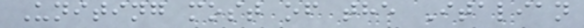Uniting most of the Italian
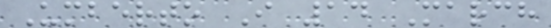Umberto I 14 March
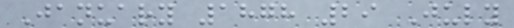January 1878 29 July
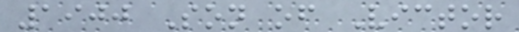1900 Son of Victor
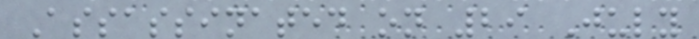Assassinated on 29 July
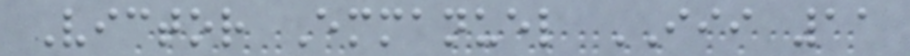Victor Emmanuel III 11
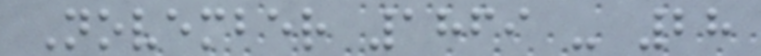November 1869 - 28
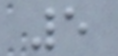5
